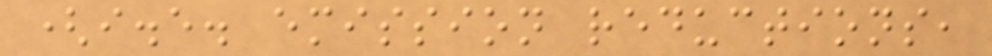(i.e. emission reductions,
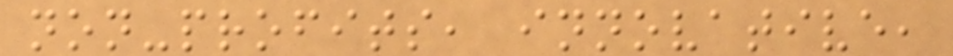non-profits, innovative,
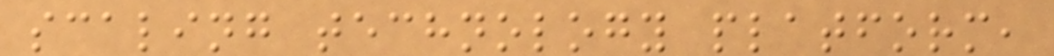scaling technology platform,
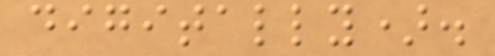digitally).
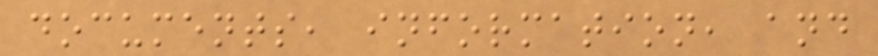documents, information, and
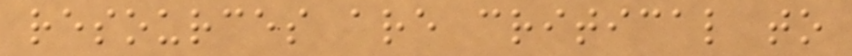resources are critical to
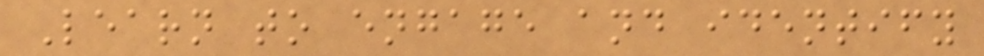Learn to engage and identify
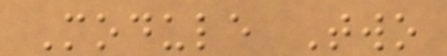Module Two
